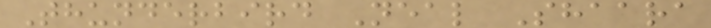Thunderbird Neal Shaara
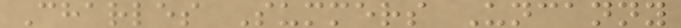Charles Summers Uncanny
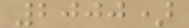2000)
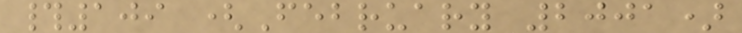#109 (February 2001)
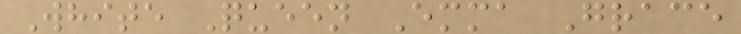White Queen Emma Grace
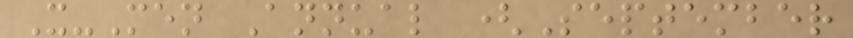X-Men Annual (September
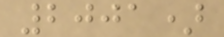2001)
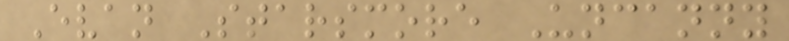Evan Starsmore Uncanny
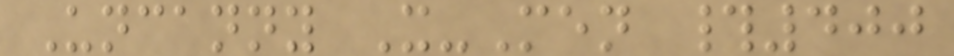Uncanny X-Men #400
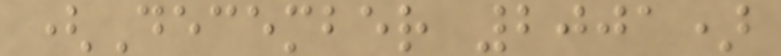(December 2001)
